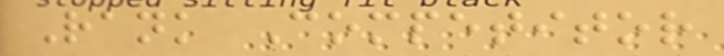Rank Competitor
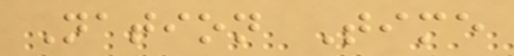Nation Time
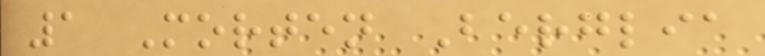1 Morten Berglia
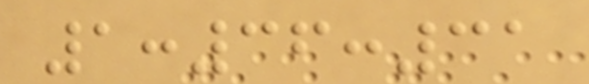1:36:31
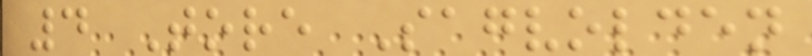4 Tore Sagvolden
